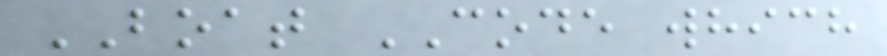BOAT CODE which
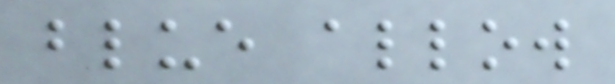blue allow
